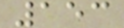153
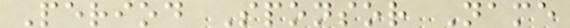Period Sponsor Name
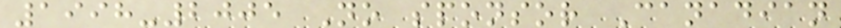1998-2005 No sponsor Canadian
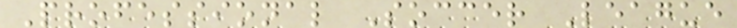Professional Soccer League
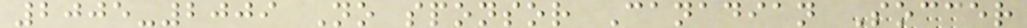2005-2009 No sponsor Canadian Soccer
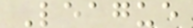League
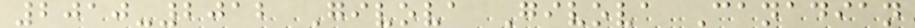2010-2012 Givova Givova Canadian
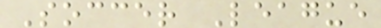Soccer League
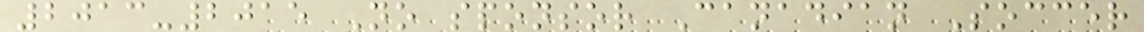2013-2015 No sponsor Canadian Soccer
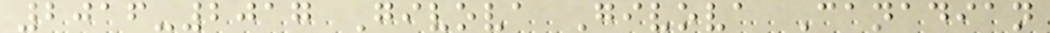2016-2017 Givova Givova Canadian
